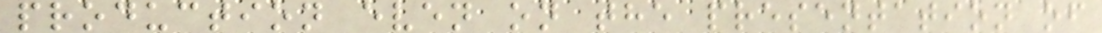production even on the presentation of
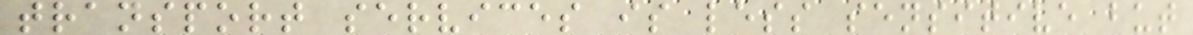transport services is less sensitive but
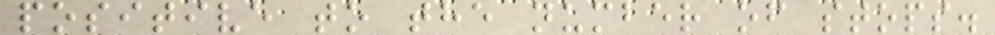positive to the number of stops.
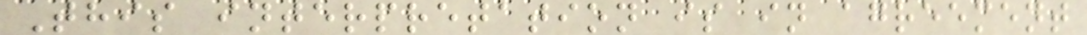This interpretation is in agreement
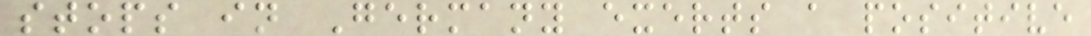stops in Germany exerts a positive
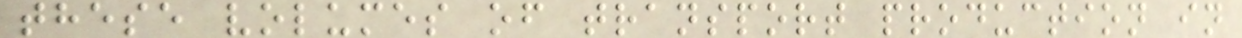these volumes of transport production in
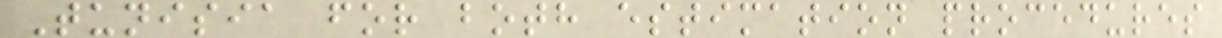Tunisia for both estimation procedures
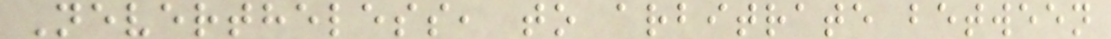Nevertheless, to arbitrate between
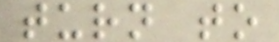turn to
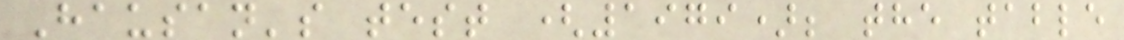Hausan's test (1979); the table
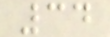34
